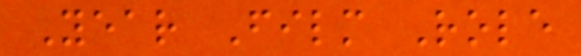Year Film Role
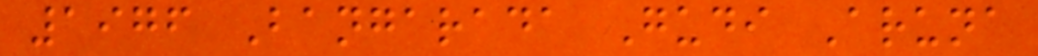1976 Bangarada Gudi Aruna
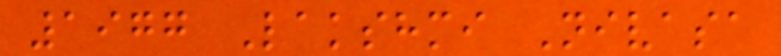1977 Lakshmi Nivasa
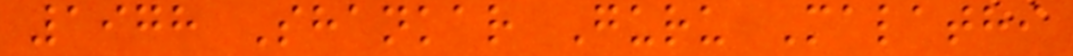1978 Shankar Guru Malathi
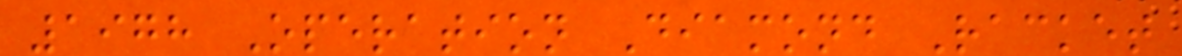1978 Operation Diamond Racket
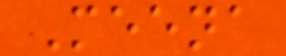Meena
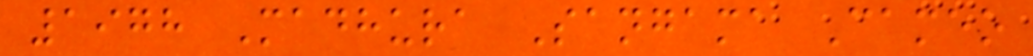1978 Madhura Sangama Cameo
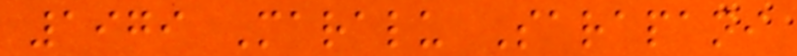1979 Maralu Sarapani
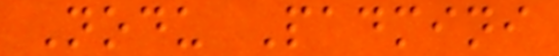Nodu Padmini
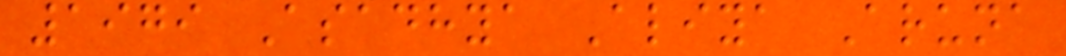1979 Asadhya Aliya Aruna
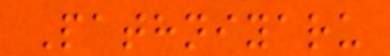Pathniyaru
